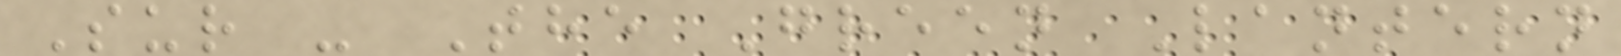Sur - The Green Lantern
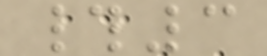#3
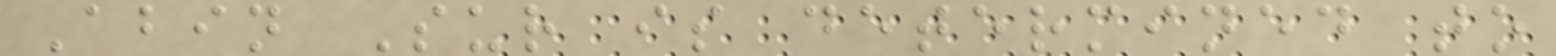Abin Sur is determined to
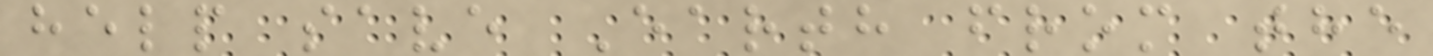help save Earth from the
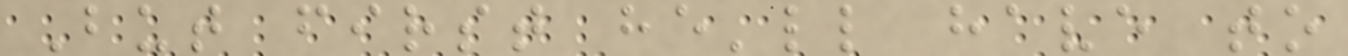But first he'll have to
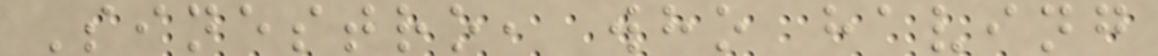Sinestro, who having
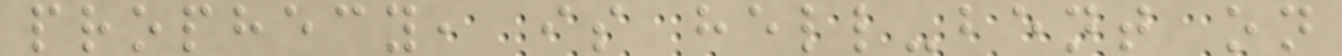prophecy, is hell-bent on
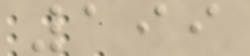199
